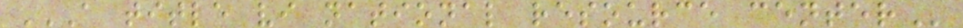A TITLE VI NATIONAL RESOURCE CENTER
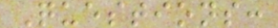Questions:
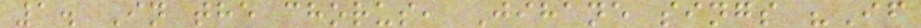1. In the chorus, Jihane sings "If
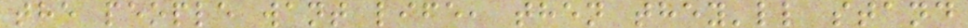the people want life, then they'll stand
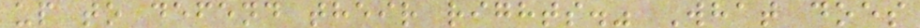up to defend their rights." What does
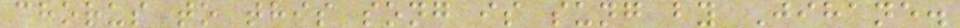chorus to this song is sung by Jihane.
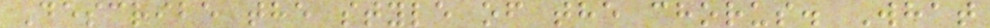Describe the style of the chorus. What
